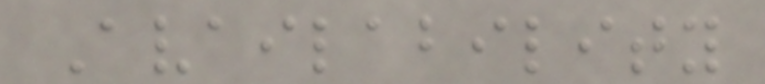Availability
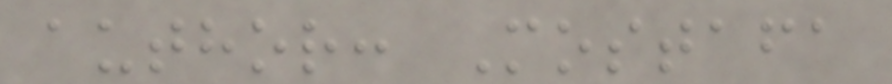author: Mostafa
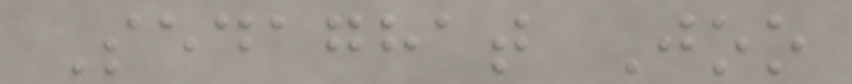Sedaghat Joo
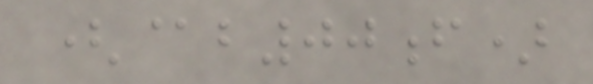(@b00f)
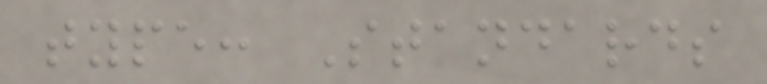type: Standards
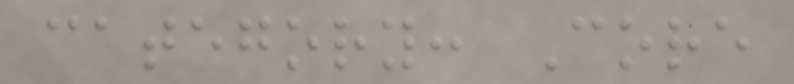category: Core
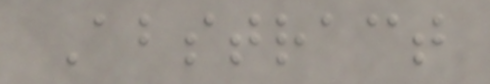Abstract
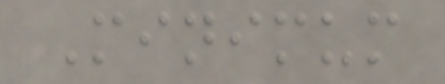Minimum
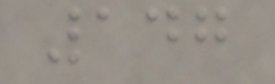147
